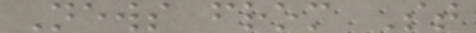News from St
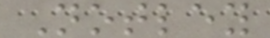Notley
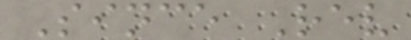Since Rev
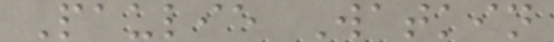Paulie Watkin
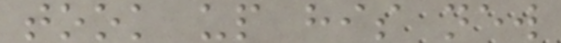took up his new
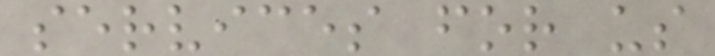services for us
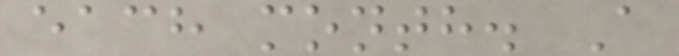each month. A
